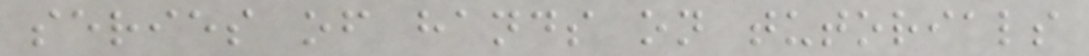series of hands on tutorials
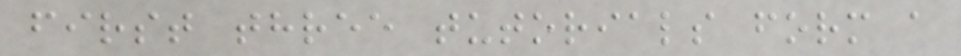first three tutorials form a
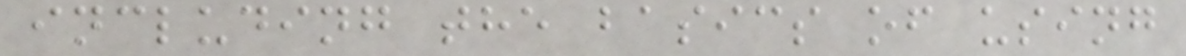including the basics of using
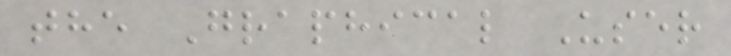the Graphical User
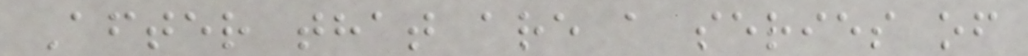After that are a series of
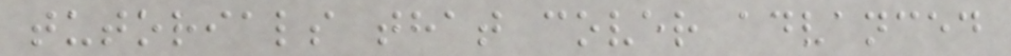tutorials that cover advanced
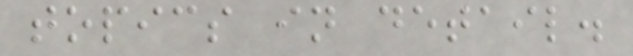topics in detail.
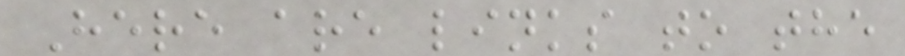Here are links to the
